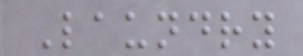Laundry
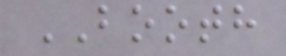BOOTH
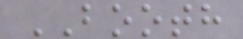BOOTH
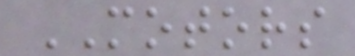MOTORS
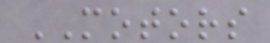MOTORS
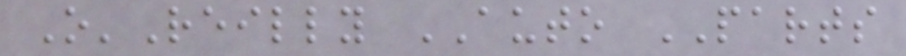O'Reilly AUTO PARTS
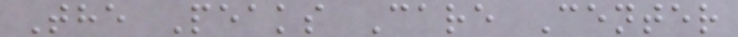The Peaks Care Center
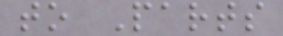to Parts
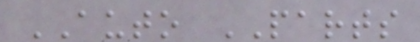AUTO PARTS
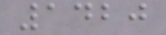1420
